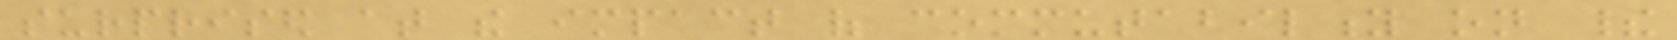surprised at the impact of commutability on their
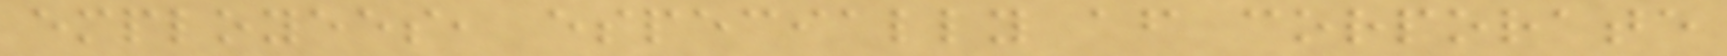employees, especially after corporate
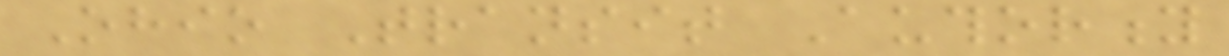Ohio Transit Authority
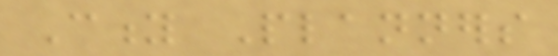City Planners
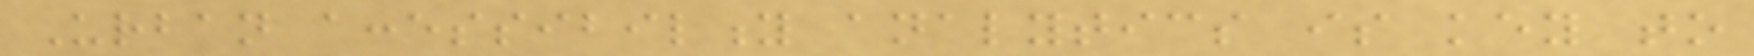Urban accessibility analytics is key to
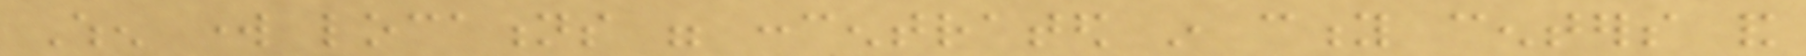When work locations were concentrated in city centers and
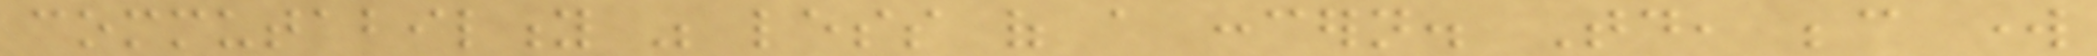commutability was less of a concern. Today, because work
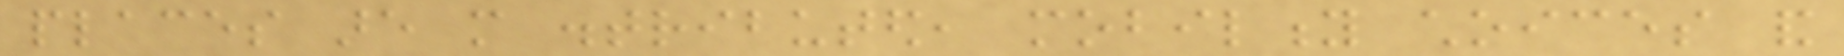places are more distributed, mobility choices and
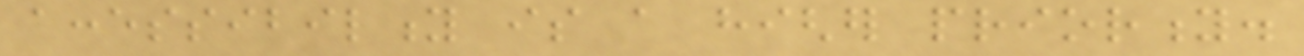accessibility is a higher priority.
